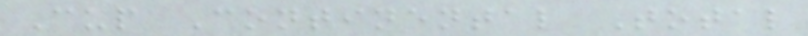Cup Continental Total
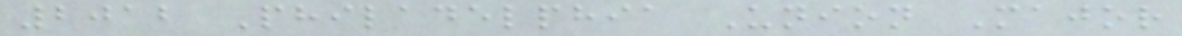2012 Philadelphia Union Major
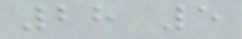28 5
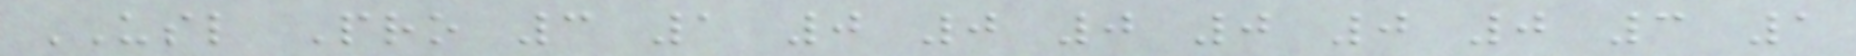USL Pro 3 1 0 0 0 0 0 0 3 1
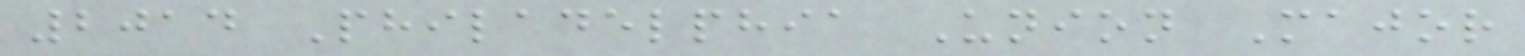2014 Philadelphia Union Major
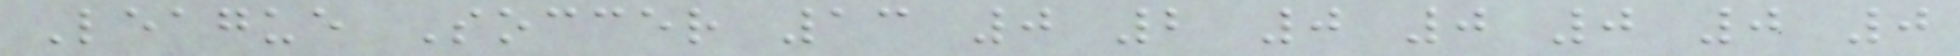League Soccer 13 0 2 0 0 0 0 0
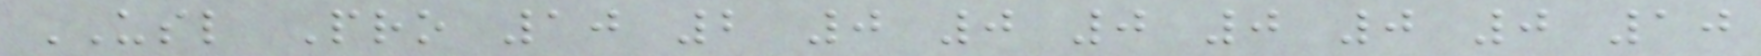USL Pro 10 2 0 0 0 0 0 0 10
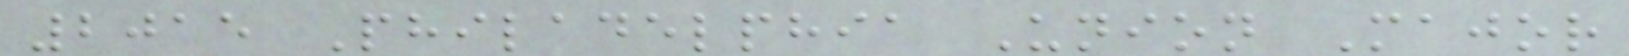2015 Philadelphia Union Major
